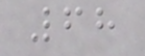68
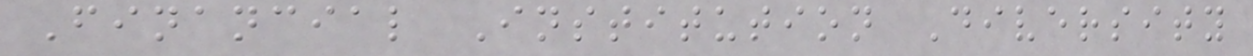Financial Institution Diversity
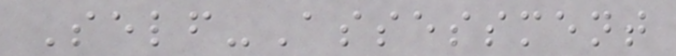Self-Assessment
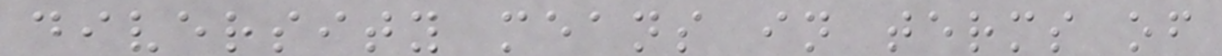diversity means in terms of
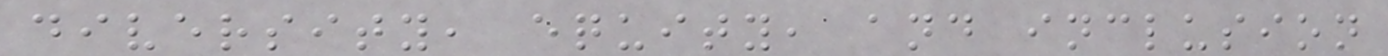diversity, equity, and inclusion
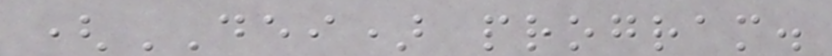(DEI) program.
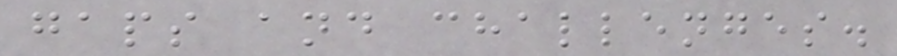gaps and challenges.
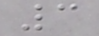3
